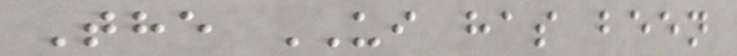The UI has been
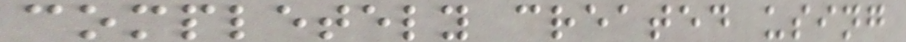completely created using
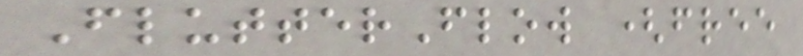FlutterFlow (free
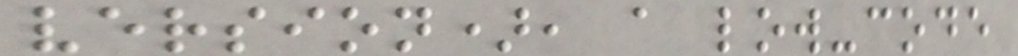version), a low-code
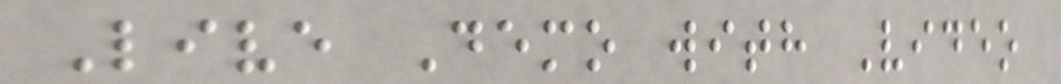Live Demo with Video
